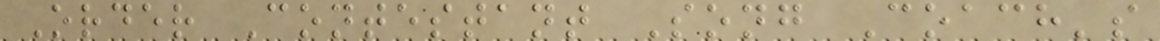Order Contestant Song Coach's
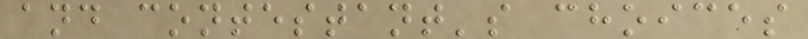and contestant's choices
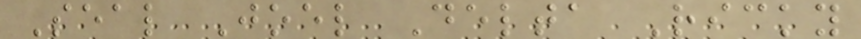Seal Joel Delta Ricky
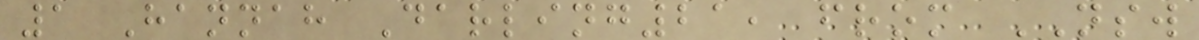1 Hannah Darling21, from NSW
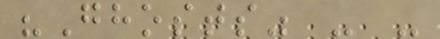"Ghosts" - -
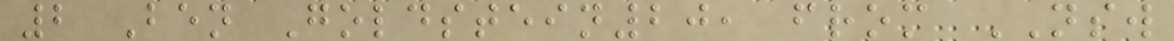2 Ben Goldstein20, from NSW
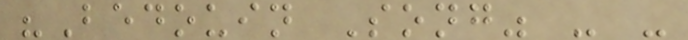"Bedouin Song" - -
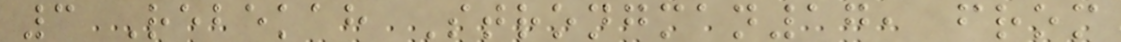3 Rebekah Strongman17, from
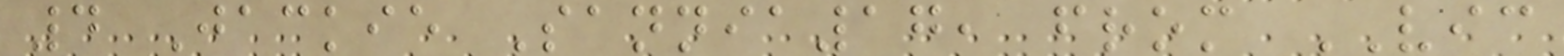4 Jackie Sannia17, from VIC
